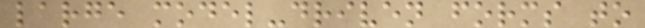large model-driven forms to
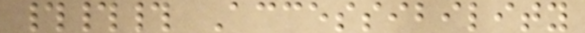### Accessibility
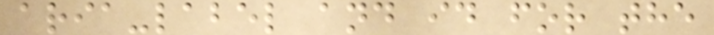aria-label and id for the
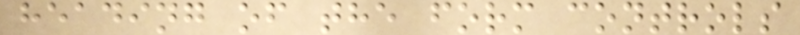heading of the form controls
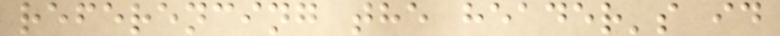referencing the header's id
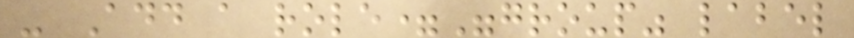- Add a role="group" label
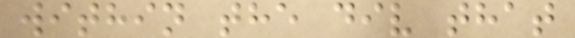within the div that
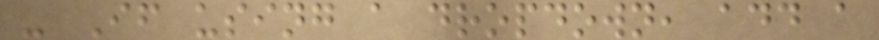- If using a dropdown, add a
